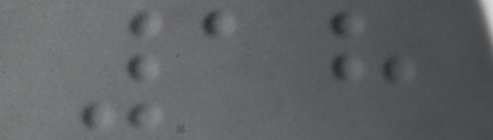18
